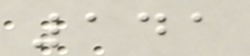141
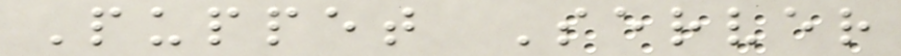Puppet Server
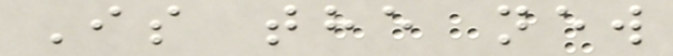Is the new
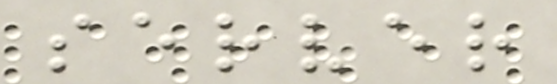server
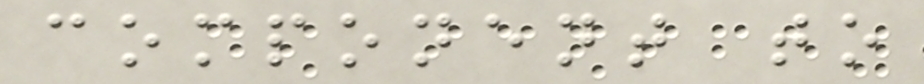component to
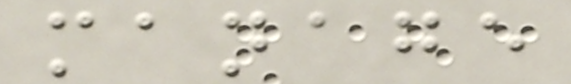manage
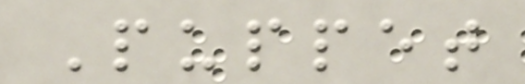Puppet
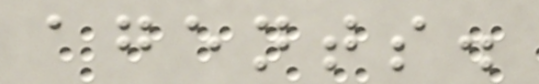agents.
